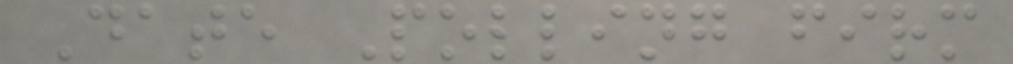Date Polling firm
